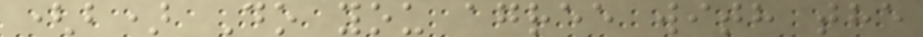(b) Do you agree with the
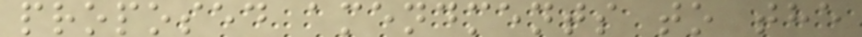proposed amendments to the
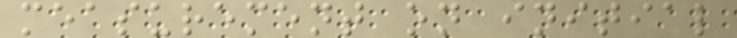measurement on initial
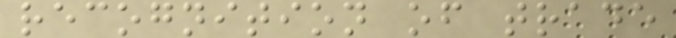recognition of trade
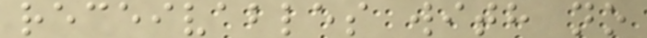receivables with no
